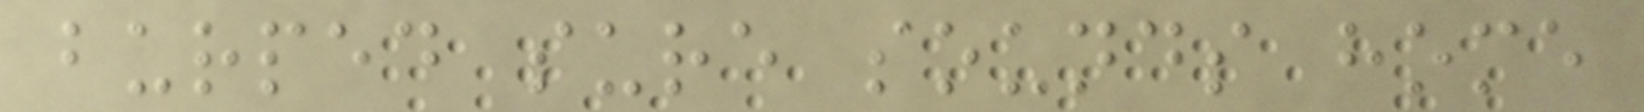burped sure sounds home
